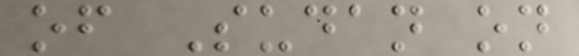of Sudan on
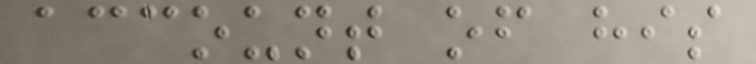account of his
